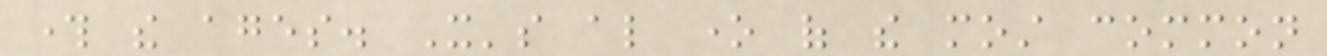through the ages. It's also one of the most common
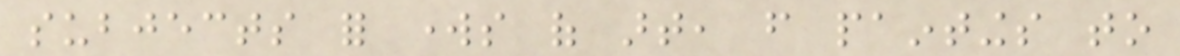subjects for works of art, from paintings to
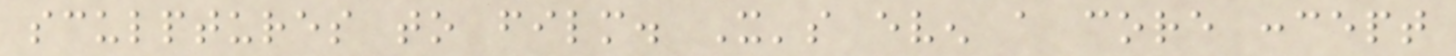sculptures to film. It's even a core concept
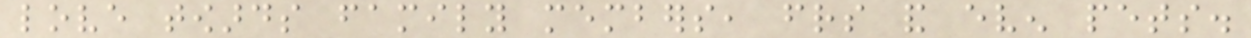love towards family members, friends and even pets.
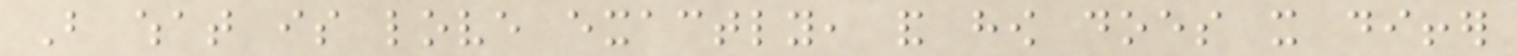But what is love exactly, and how does it differ
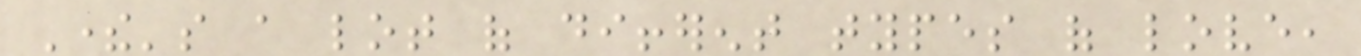There's a lot of different types of love,
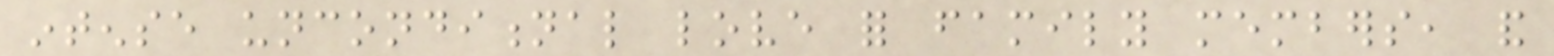intense unconditional love for family members, and
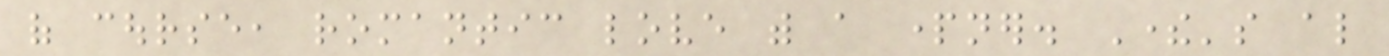of course, romantic love with a partner. There's also
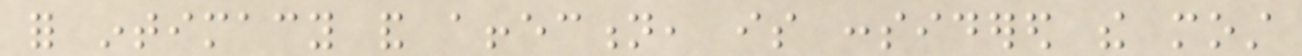for intimacy and affection, is considered the most
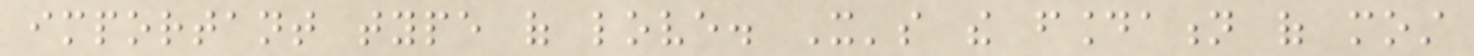important type of love. It's the foundation of most
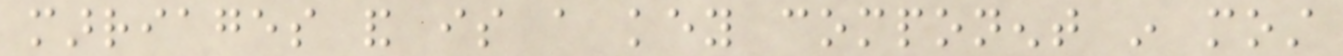marriages and is a key component in most
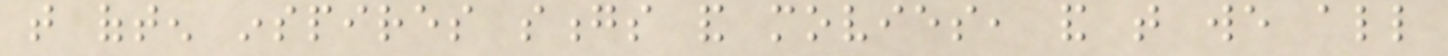that often inspires songs and movies, and that we all
